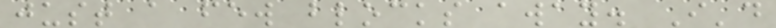just a few blocks away. I'd
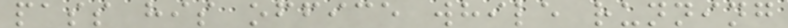pass his office while running
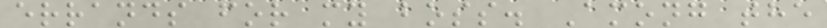errands for my boss. Among the
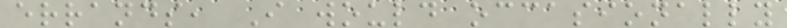errands, I would occasionally
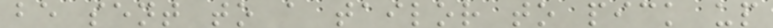be sent to a tailor to pick up
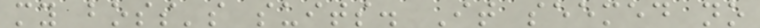my boss's suits. It seemed no
